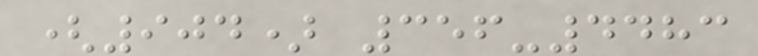(904) 356-4483
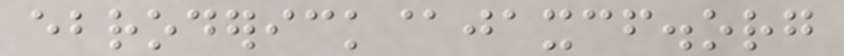ebroderick@jaxcf.org
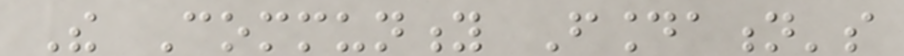The Community Foundation's
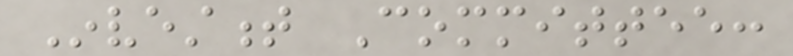Investment Committee:
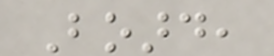Board,
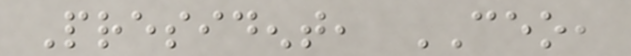President, CEO,
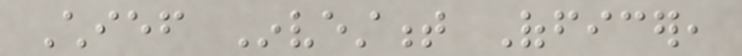Chief Investment Officer,
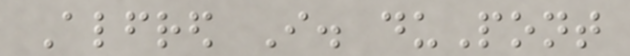Alfred I. duPont
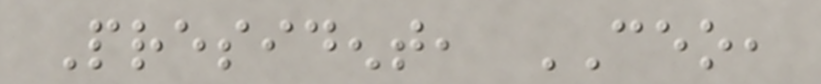President, CEO,
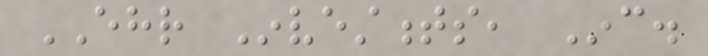EHR Investments, Inc.
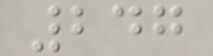247
